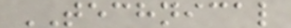TECHNICAL
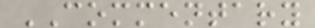COMMENTARY
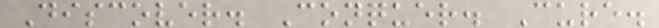Discover. Conquer. Cure.
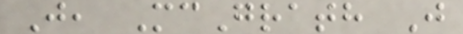J, McGrath J
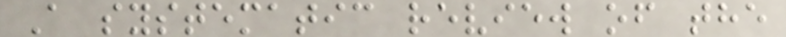A systematic review of the
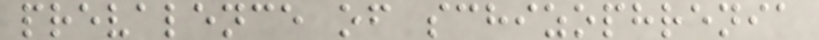prevalence of schizophrenia
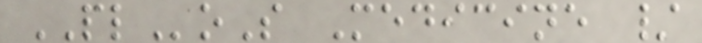PLoS Medicine /
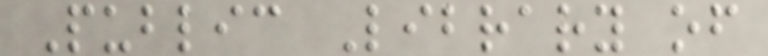Public Library of
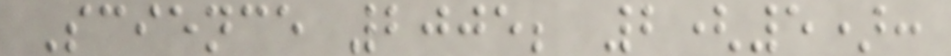Science 2005; 2(5):
